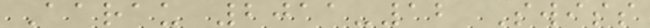Aarau 2011-12 Swiss
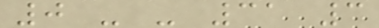0 - - 31 3
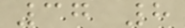37 8
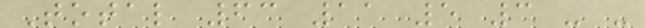Total 63 11 5 3 - -
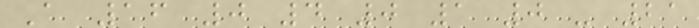A 16 0 4 0 1 0 - 21
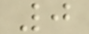0
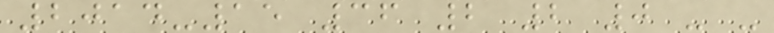2014-15 36 2 2 0 - -
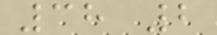38 2
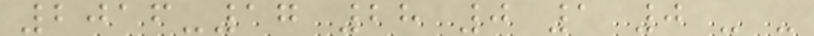2016-17 28 0 1 0 - -
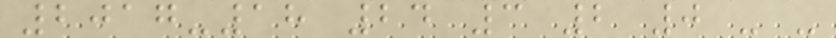2017-18 24 3 2 0 - -
